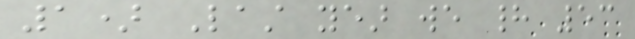1) Last year we had 53
